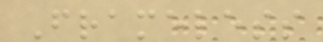Frameless
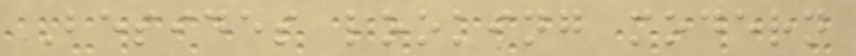Besides looking modern
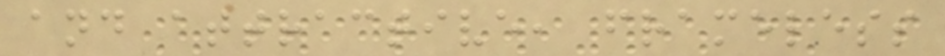and attractive, frameless
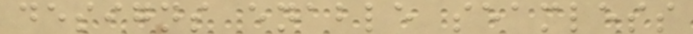designs enable seamless
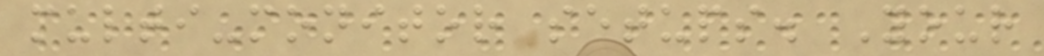multi-monitor setups. Your
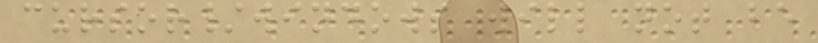cursor/windows will not be
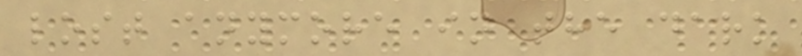lost anymore in the dark
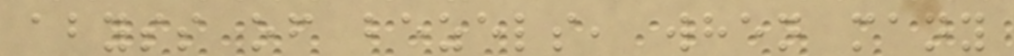abyss of bezels, when many
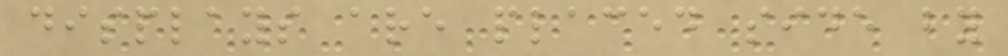displays are placed side by
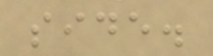side.
